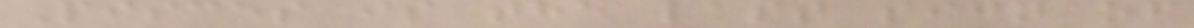Pisces is the last sign of
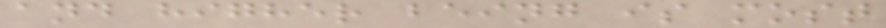and higher being is most
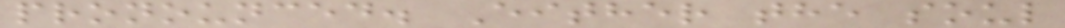pronounced. Either the soul
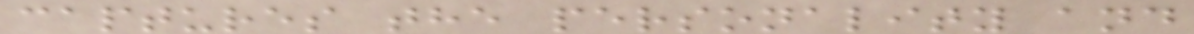captures the personality and
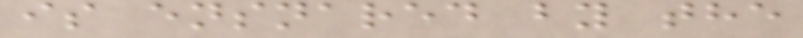is ensnared by the
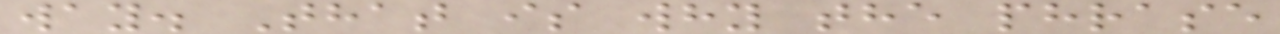way. That is why the phrase
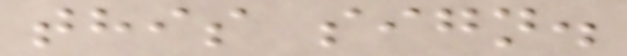this sign.
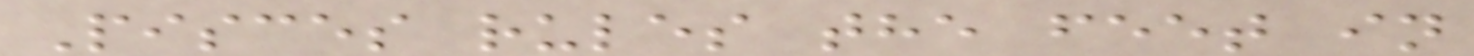Pisces rules the feet in
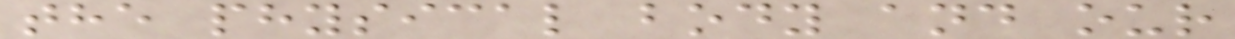the physical body and our
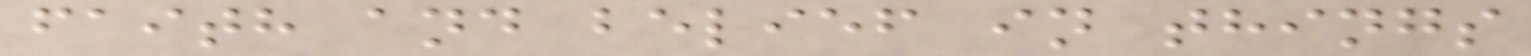faith and belief in things
